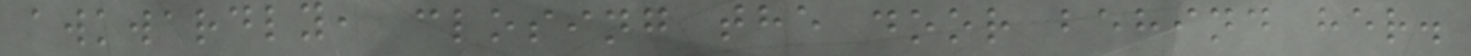awkwardly, closing the door behind her.
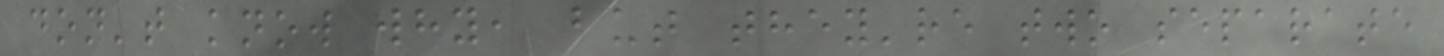don't know why, but they're two separate
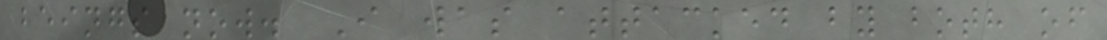beings now. I was attacked by both of
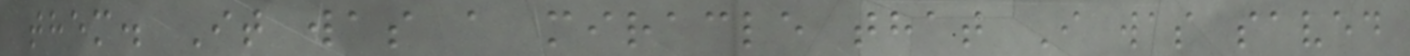them. It was a miracle that I was saved
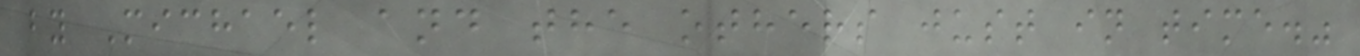by Michael and the others just in time."
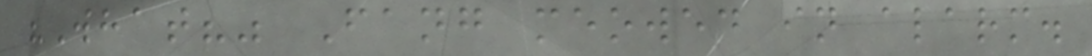"What?" Fang meowed in alarm.
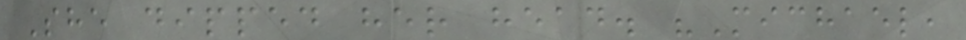She dipped her head. "Michael,
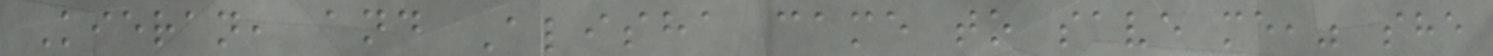Kieran, and Alisha came to save me," she
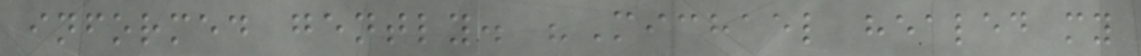informed gently. "Michael healed my
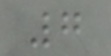7
